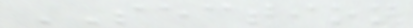SECTION
